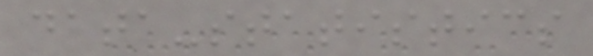data-statistics
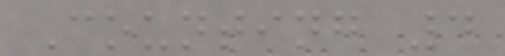Counting 4
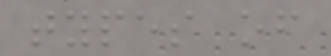types of
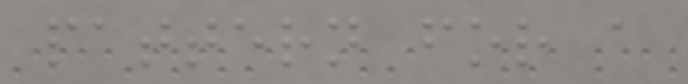pattern for a
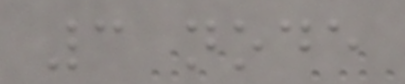3 node
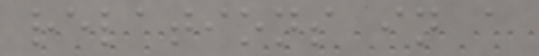relations in a
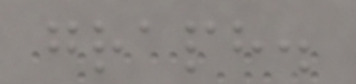graph.
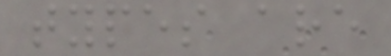types are
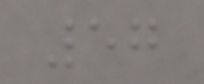57
